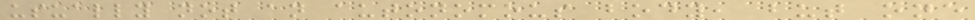usually not an autonomous body, but one
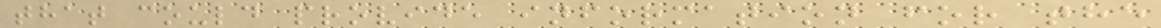that could provide information for the
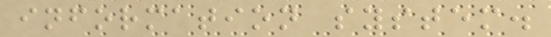information system.
